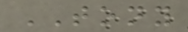TONY
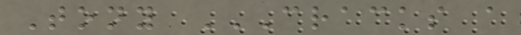Tony CRACKS A
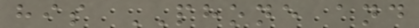his PHONE and
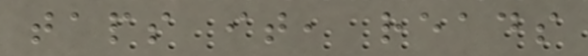taps it, reads
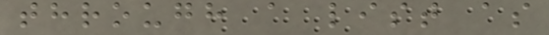through a list as
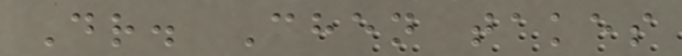Dr. Chen takes
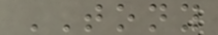TONY
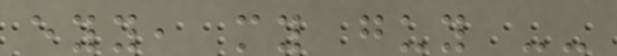eyy, my guy --
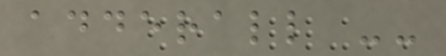adderall --
